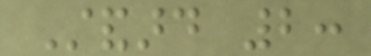Standard 2:
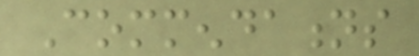Commendations
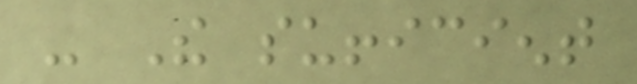- The sufficient
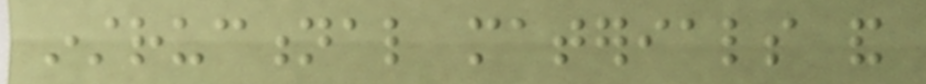instructional materials and
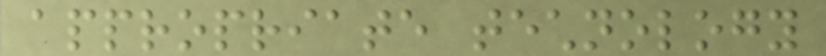appropriate technology
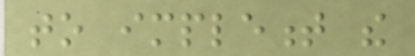to implement the
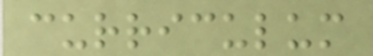curriculum
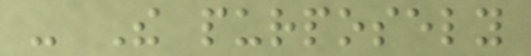- The purposely
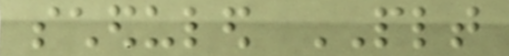scheduled PLT
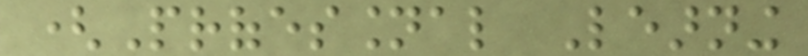(Professional Learning
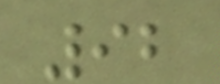92
